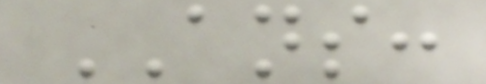ANS:
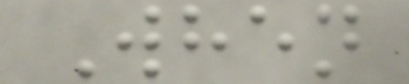When
